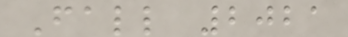Fall 2021
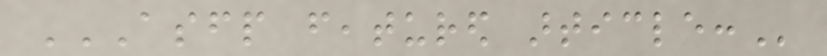ASFP FEATURED ARTICLE:
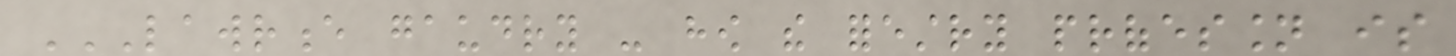LAWRENCE GAUDRY - HOW THE FORESTRY PROFESSION IS
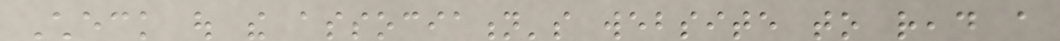Check out the association's website to read a
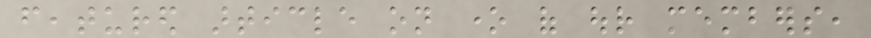featured article on one of our members,
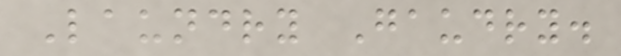Laundry Gaudry.
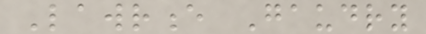Lawrence Gaudry
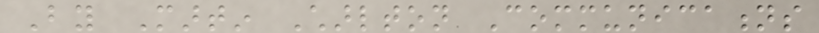By Martin Charlton Communications
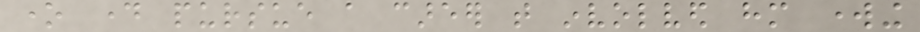one day pursue a career that involved him working
